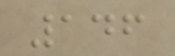146
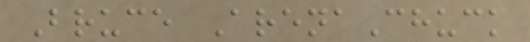Bruce ArenaChuck
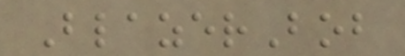BlazerBob
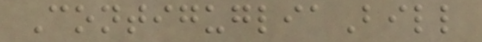ContigugliaBill
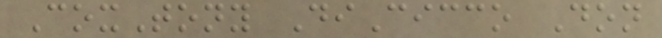CoxTony DiCicco Don
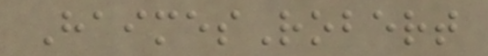HaimesRobert
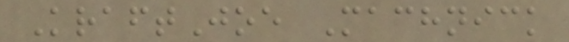KraftJoe Machnick
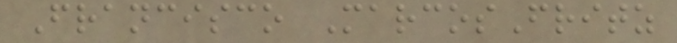Francisco MarcosFritz
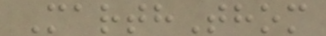MarthThom
